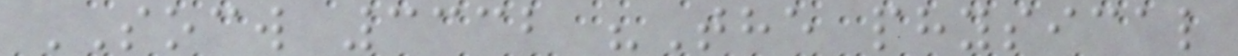SOCW 3332 "The physical
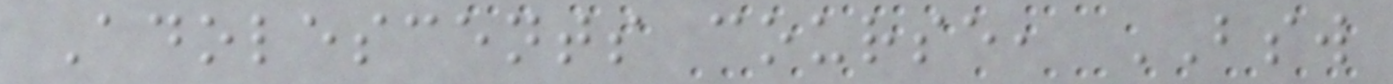Adolescents course, BSW
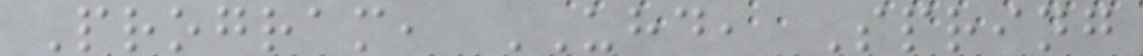Program, UHD, Spring
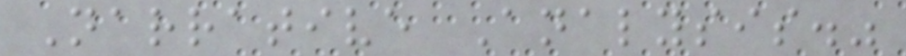Narrative Analysis."
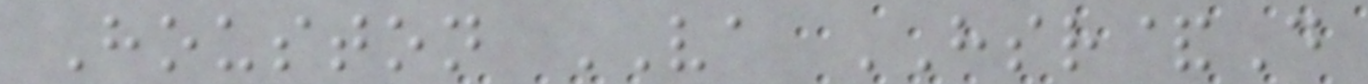Houston VA HSR&D
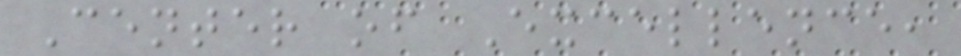Center of Excellence,
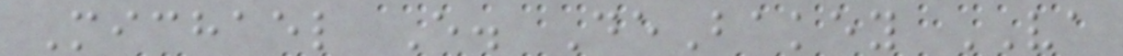Michael E. DeBakey VA
